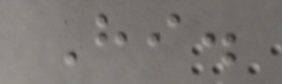Hi.
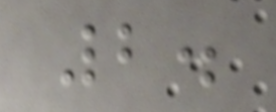2.
